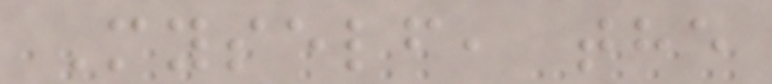Myself, the
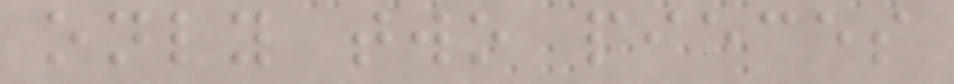only two pieces
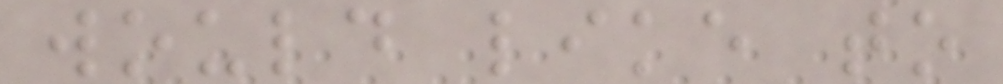would like to
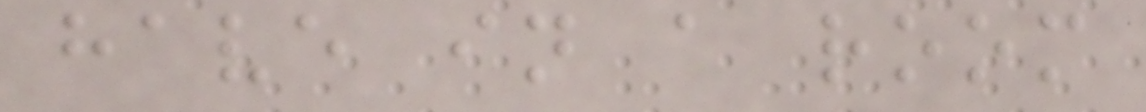have in a room
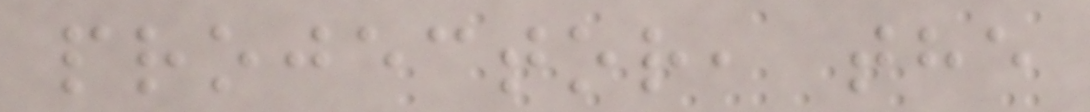projector, the
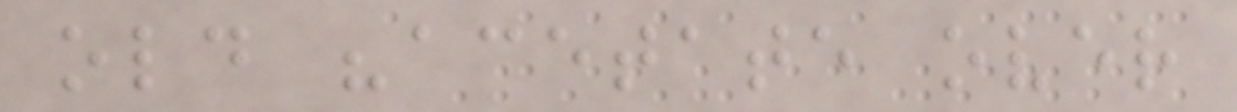old "acetate over
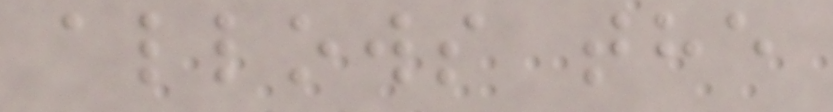allows the
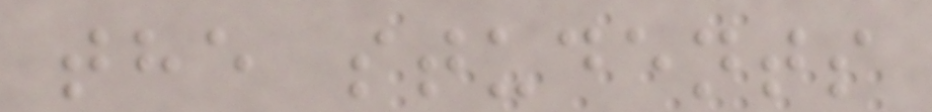the students
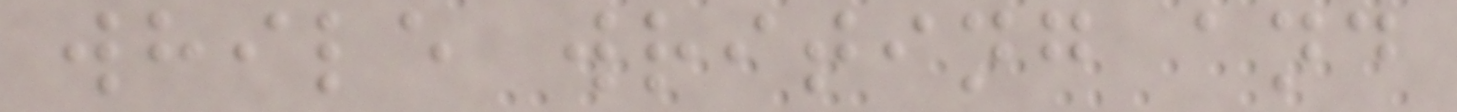while writing and
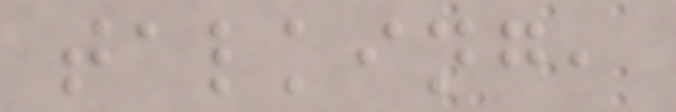talking,
